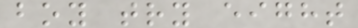boy try eight
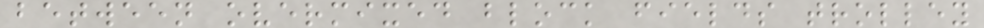between overmixed block fields trolley
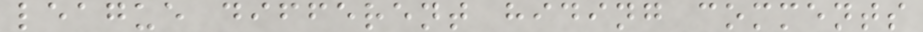league different hiding comments
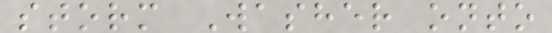storm Washer onto
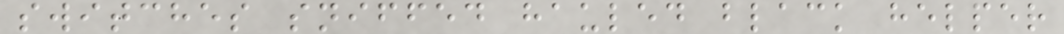switches sniffed hauled black helper
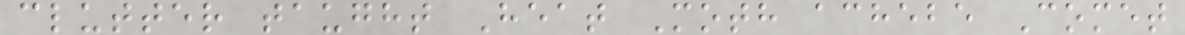clutter taught Heat Moth achebe Comet
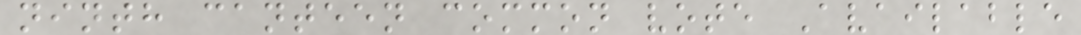ninth canteen common vote Available
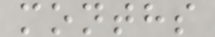months
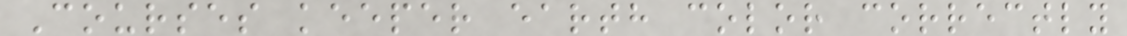Courses keeper earth color correctly
